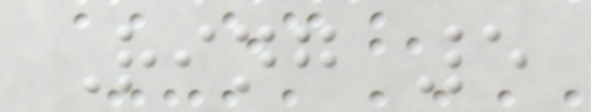Ring 5
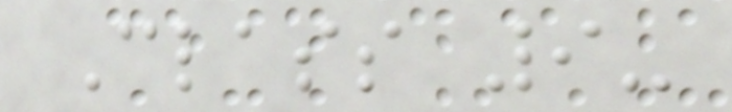Class 9-
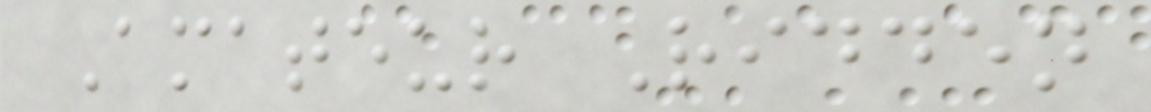Amateur Ridden
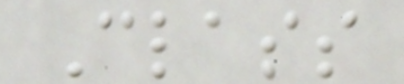Class
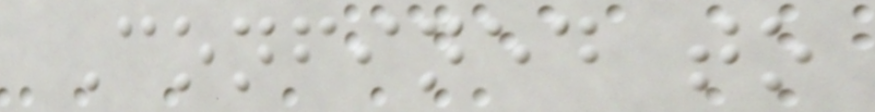Confined to
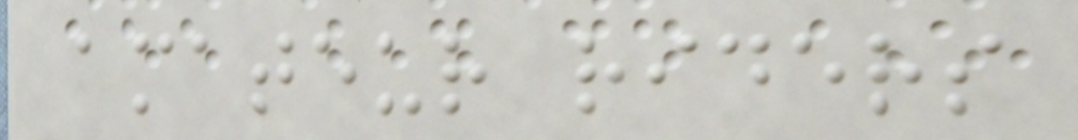amateur riders
